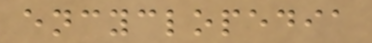encyclopedia
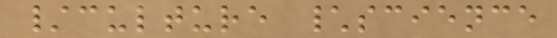/culture \science
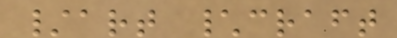/art \craft
